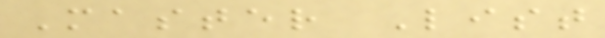Master List
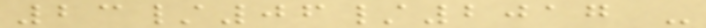23/06/2017 -
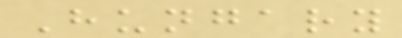Hungary
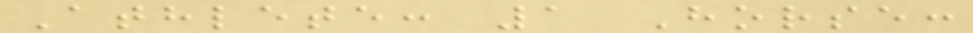Athlete: 1 Horse:
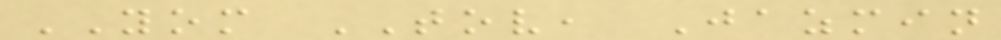YOM TOV, Jazmin
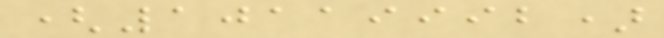(10119992)
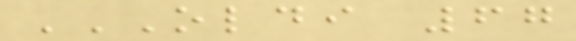OLDI 67
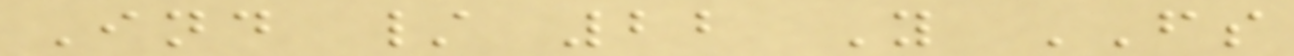Ind / 22 Y FS
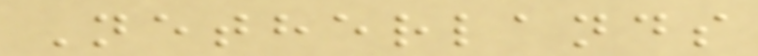Netherlands
